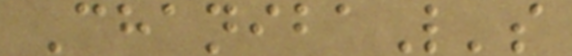ChanibaL's
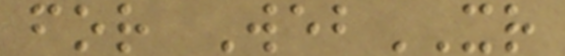for WebXR
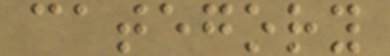category
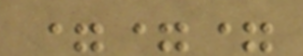===
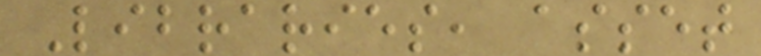Libraries, asset
